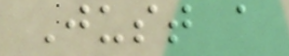Just a
